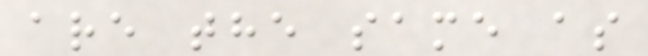are the same as
